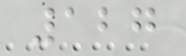127
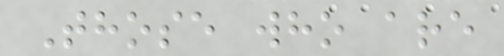Those who are
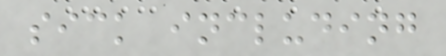sick including
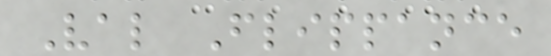Val Flippance
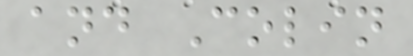and Colin
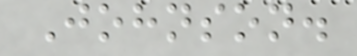Johnson.
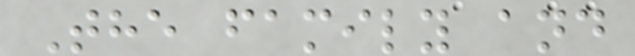The family and
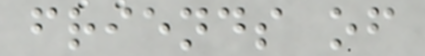friends of
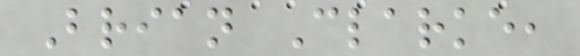Brian Clarke,
